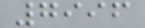7996
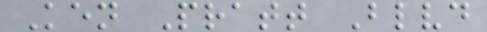Ken Pratt Blvd
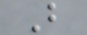B
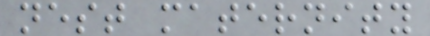nest maternity
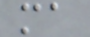ma
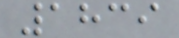1839
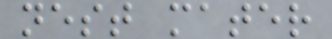nest mater
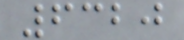6320
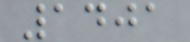1401
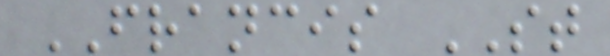FRANCIS ST
